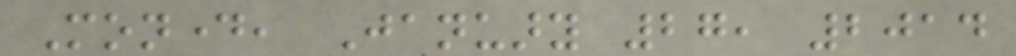Monday, January 27, 2014
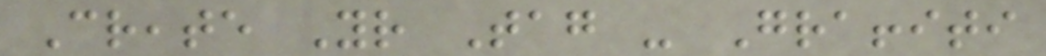Create Your Tag - Graffiti
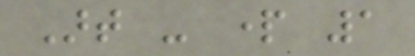Art - part 1
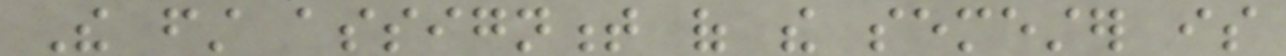The first assignment of the semester is
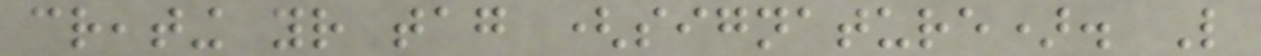creating your tag (signature). Like
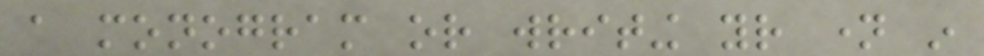a monogram or writing your name in
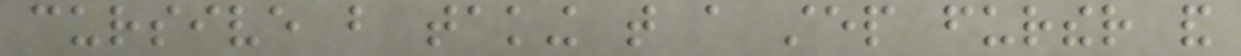cursive but taking that a step further and
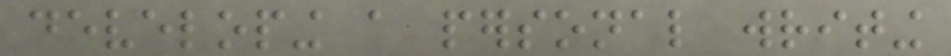developing a personal writing
